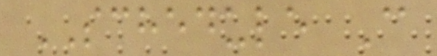SCHEDULE C
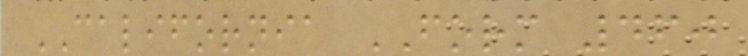CALIFORNIA FORM 460
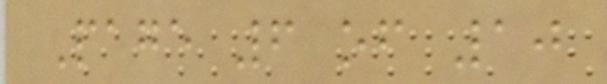Page 6 of 10
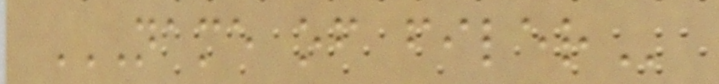NAME OF FILER
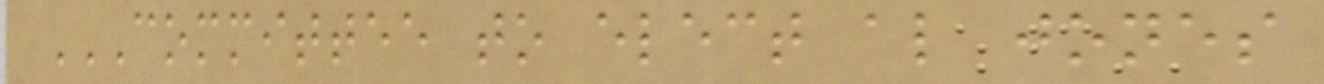COMMITTEE TO ELECT AL JONES
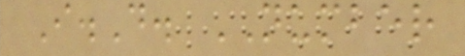I.D. NUMBER
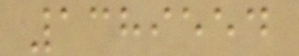1389554
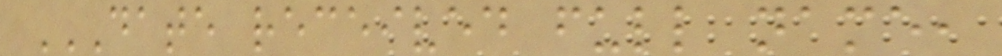DATE RECEIVED FULL NAME,
